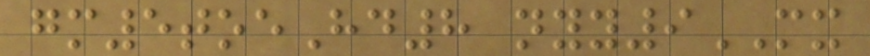gm5toeHd8 nyy9MX
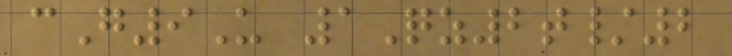cG9U 1Qz2t/2
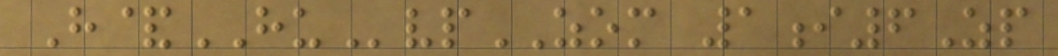H&HUvpZOM 1i6Zp
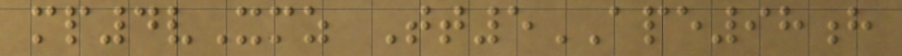mp4vXmz Tt5APE98h
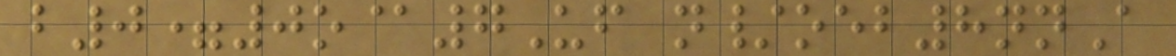b0=0o@7Uf n/oeb8nnA
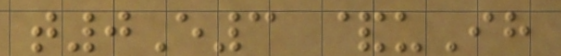t0E3 &uIh
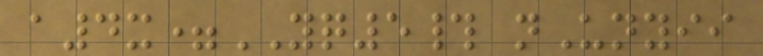a4x=YQ5# nUnyii
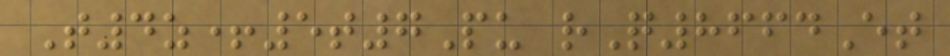T4z+5t7Pu rQ8664Et
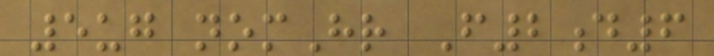5ug nomHr F2d6
